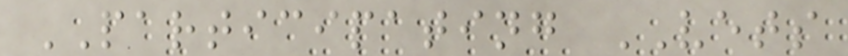PARTICIPATING VETS
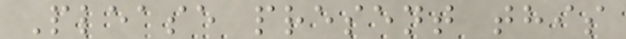Please present this
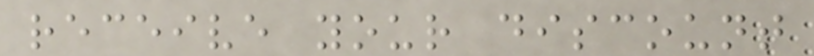receive your discount
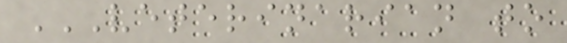VETERINARIAN TO
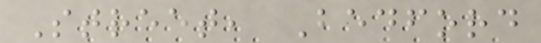Street, Bedford
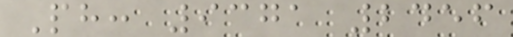Ph: 9371 2456
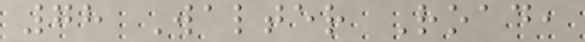78 Walter Road,
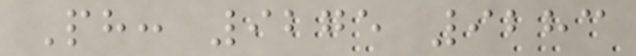Ph: 9275 9283
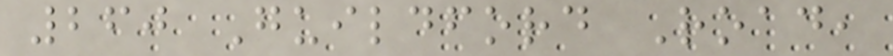260 Guildford Road,
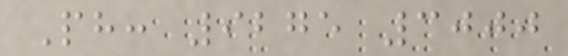Ph: 9275 3000
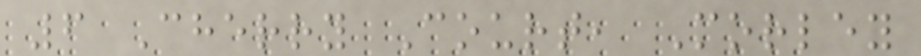6 Cherry Court, Morley
